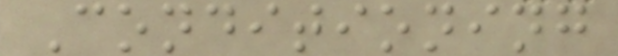Conditioning
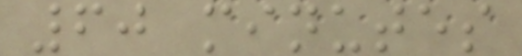60 minutes
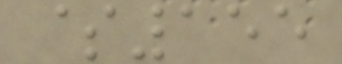$155
